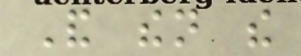And then the
